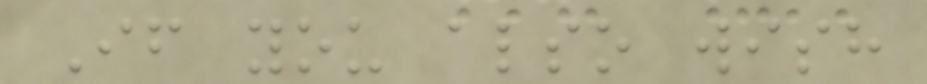If you also wish
